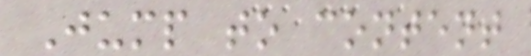Jump to content
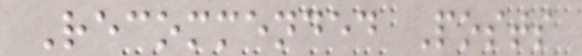Recommended Posts
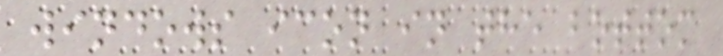windows icon in the bottom
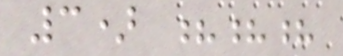3) ???
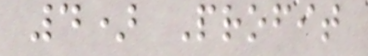4) Profit
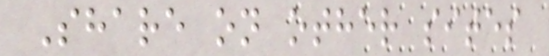Share on other sites
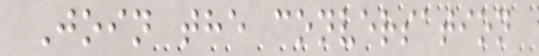Join the conversation
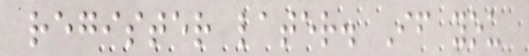register later. If you
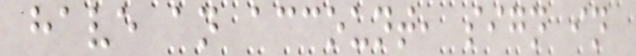have an account, sign in
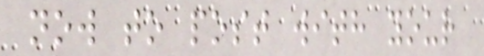now to post with your
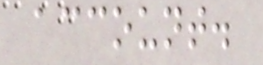account.
